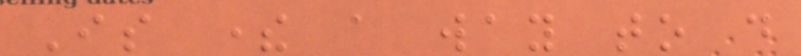Is there a way to do
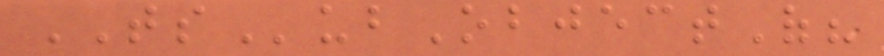TSubObjectOf?
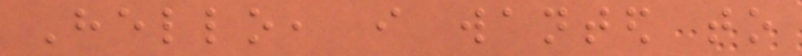Hello, i wanted to
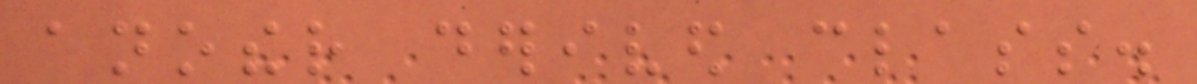another derived class.
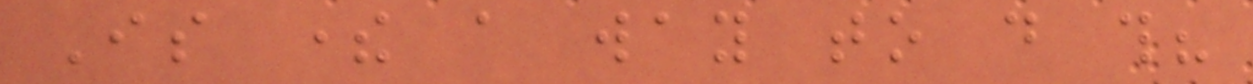Is there a way to do this?
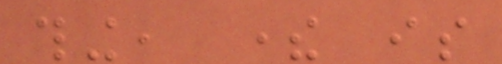thing, there is
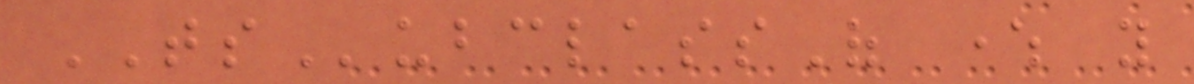TSubclassOf where you
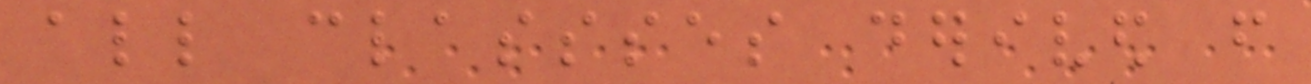all classses derived from
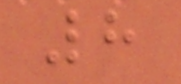8
